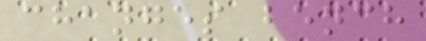changes bench
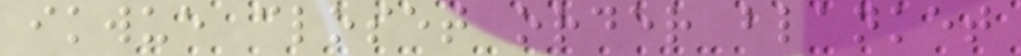ikwue closet order blanket
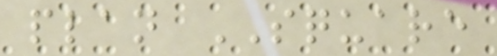plan SQUARE
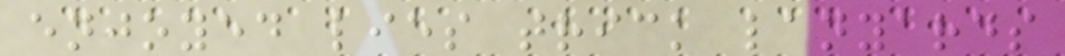enjoyed lies trick lanyards
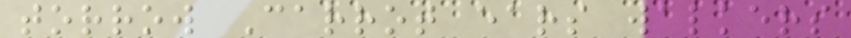torrow Carrot ears walkers
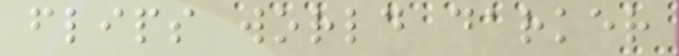flips world darker
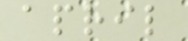april
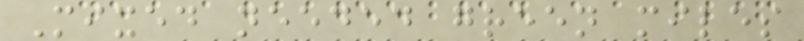Mixed needed green miles
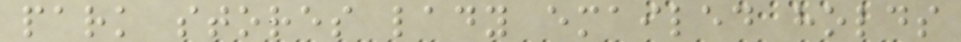park stores lady emailed holds
